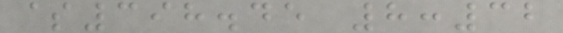$398.45 8:32
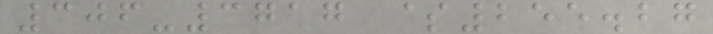306-3717 $255.27
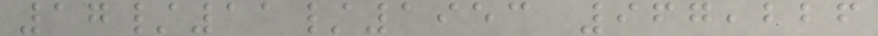17/11/1953 967,226
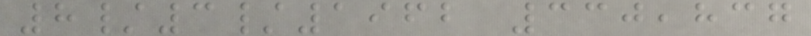8/3/1962 330,837
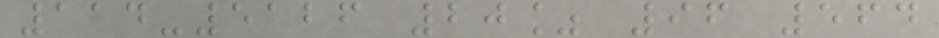114-5126 20% 96 564
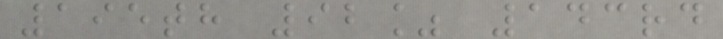195th 92% 143rd
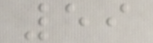59
